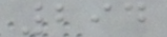294
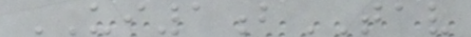UI1bTAV
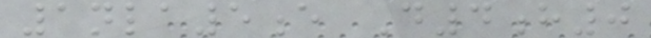1nla5e D4h0
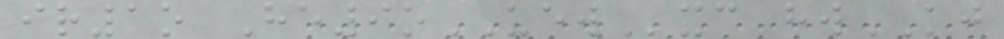ir1o He9oUEWxc hwKJ
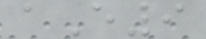aE9
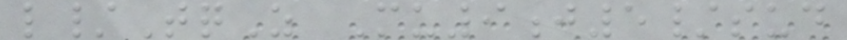l/TqZ Mu9j5/sud
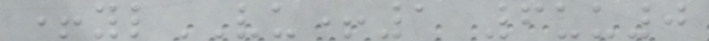+ylVU+1 6uu0
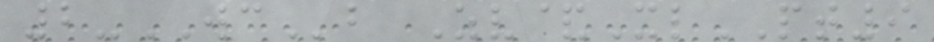2-WCb Zv&XlPT9
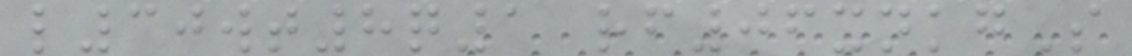l30wt8q1 rf06xnkgS
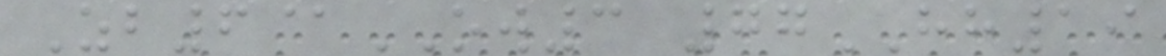Zb6@OW3 77HH19
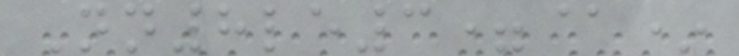Nn8le3=@*
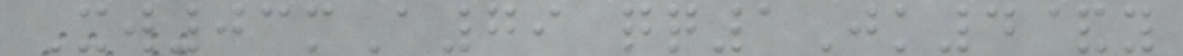Xw03mA79 qq1Jk4&y
